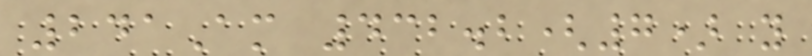241Am 432.2(7) y
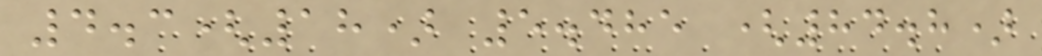4.3(18) 5.485 (84.8)
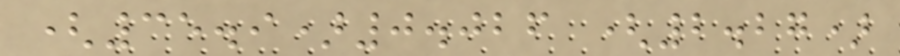(35.9)0.026 (2.27)
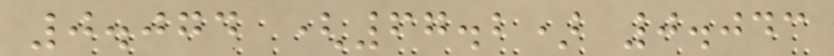0.074 (67.2) 0.043
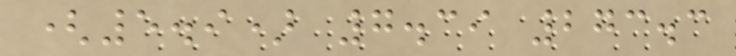(5.9) 7.39 273.3
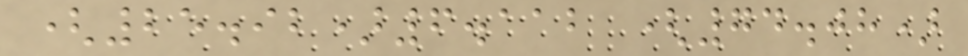(25.92)6.112 (74.08)
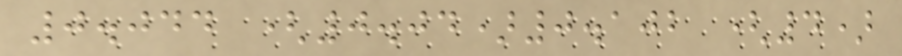0.044 (0.04)0.102 (4)
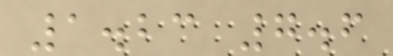1.23 7.6
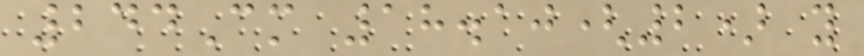244Cm 18.10(2) y
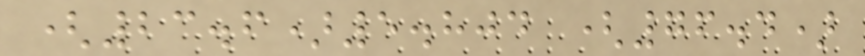(23.6)5.804 (76.4)
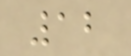12
